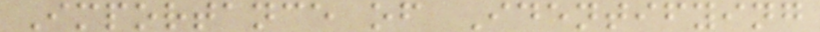Importance of Identifying
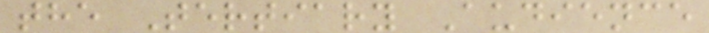the Tertiary Audience
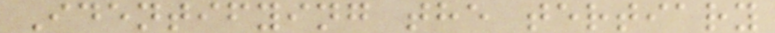Identifying the tertiary
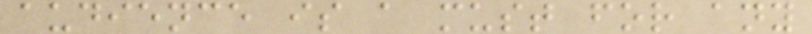audience is a must for any
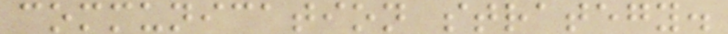communication strategy.
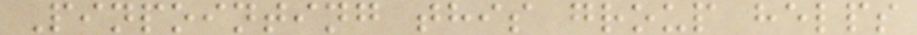Pinpointing this group helps
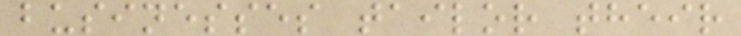businesses tailor their
